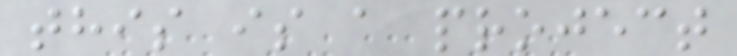this is a project
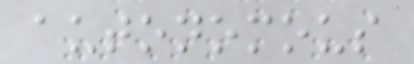autonomous
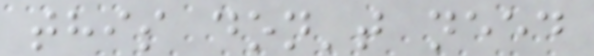this don't need
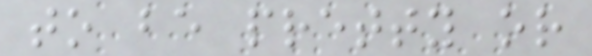to be pretty or
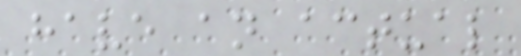have an actual
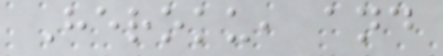Heroku, and
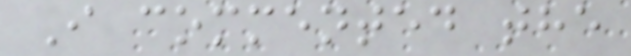I commented the
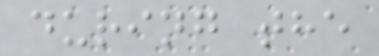during the
